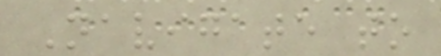Navigate to
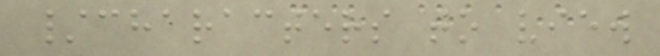/characters to view
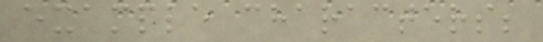example characters;
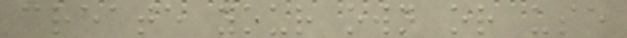create your own or use
